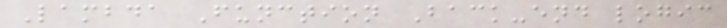Lambda Function Back-end logic
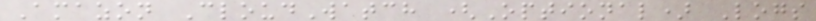Amazon CloudWatch (Optional) Logs
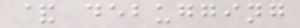& debugging
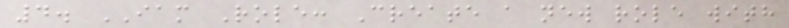4. IAM Role: Create a new role with
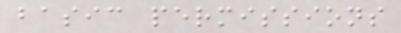basic permissions
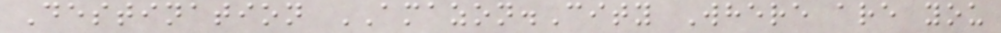Destination AMAZON.City Where are you
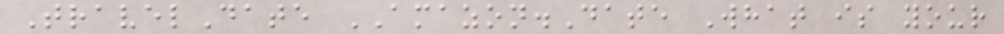TravelDate AMAZON.Date What is your
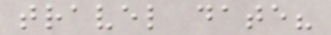travel date?
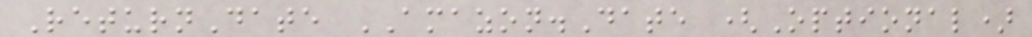ReturnDate AMAZON.Date (Optional)
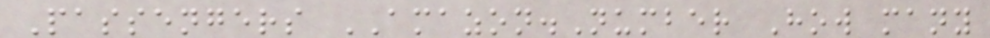Passengers AMAZON.Number How many
